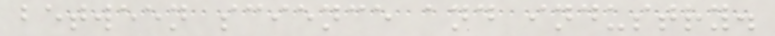between science and industry.
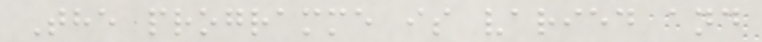The programme is varied and
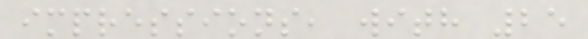impressions, with 25
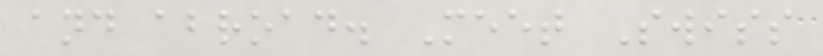and abroad. Meet Swiss
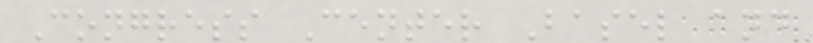Congress Center Basel and
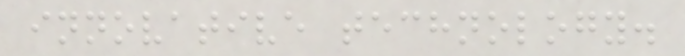innovative technology.
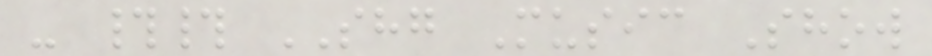- ## SHG Music Show
